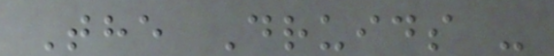The Druids -
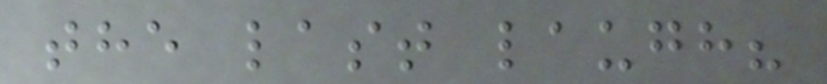the last laugh?
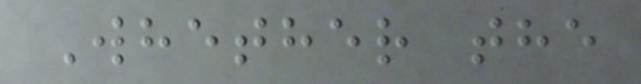Whether the
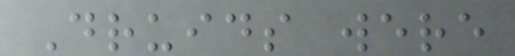Druids were
